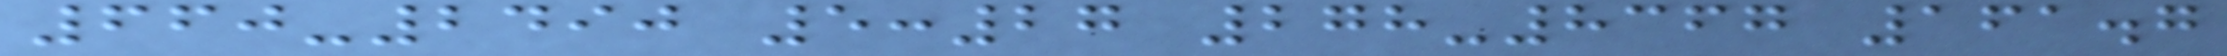660-2490 5:27 278-8367 161.7
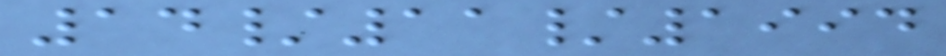14/11/1994
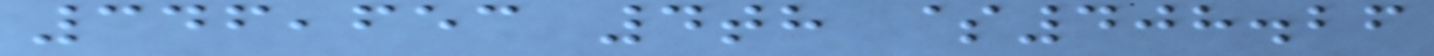346,653 4th $408.26
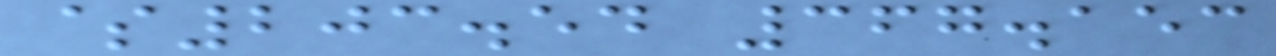$203.54 367.153
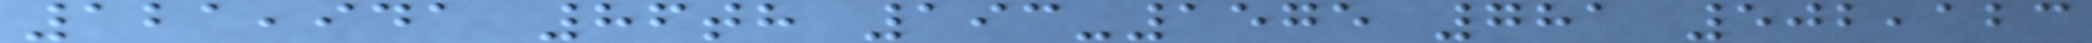121,941 86th 193-1575 781 502,123
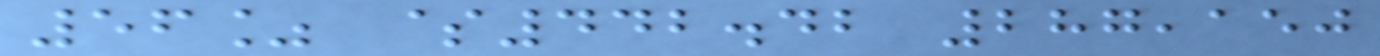56% $442.42 287,150
